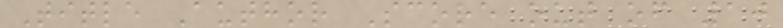Title Author Score out of 10
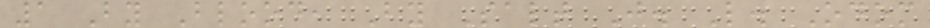1 By Blood, By Salt J. L. Odom
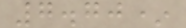7.70*
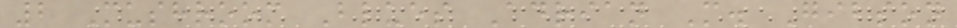2 Mushroom Blues Adrian M. Gibson
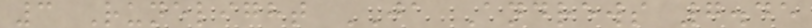3 Runelight JA Andrews 7.45
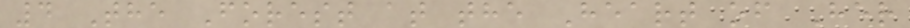4 The Forest at the Heart of Her
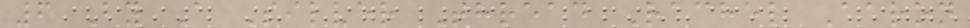6 By A Silver Thread Rachel Aaron
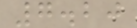7.20
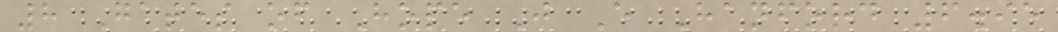8 Gates of Hope J E Hanford 6.95
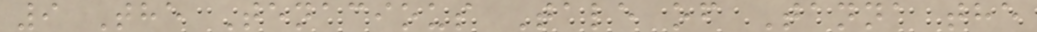9 The Tenacious Tale of Tanna the
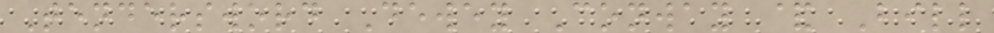Tendersword Dewey Conway & Bill
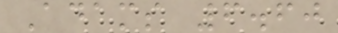Adams 6.60
